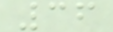36
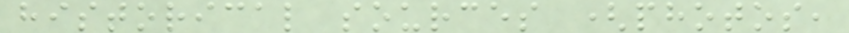historical sources (photos,
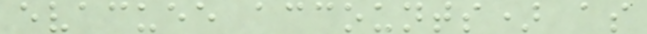evacuee accounts) as
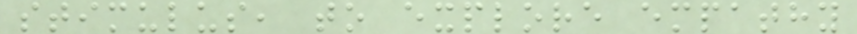stimulus, to explore empathy
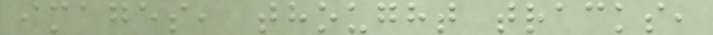images, thought tracks,
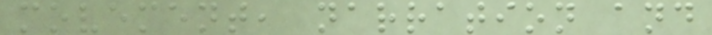movement, narration and
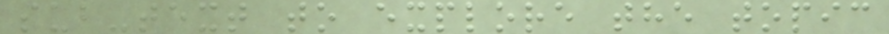sub-text to explore the topic
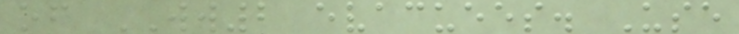of WW2 evacuees. Use
